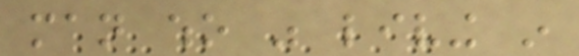man who was living in
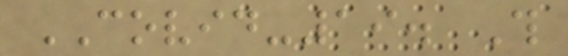COVID-19. This
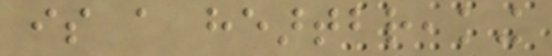is a heartbreaking
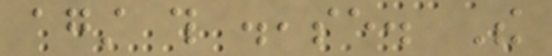against this disease. The
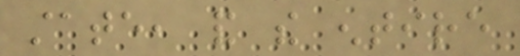state, and the entire
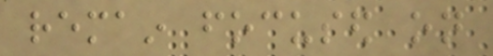remain focused on
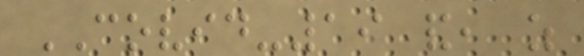COVID-19 and, as
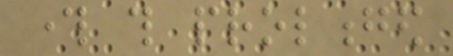through this prolonged
